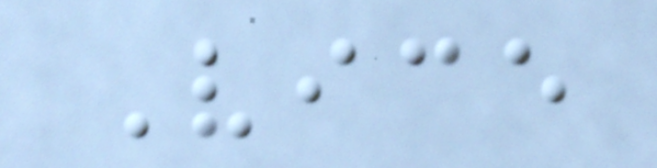Vice
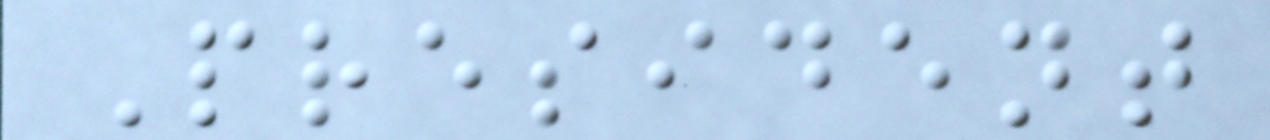President
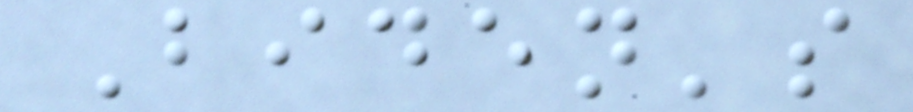Biden's
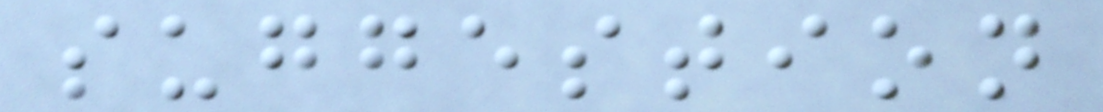suggestion
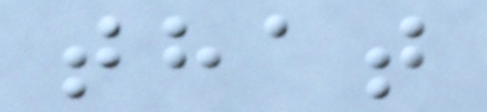that
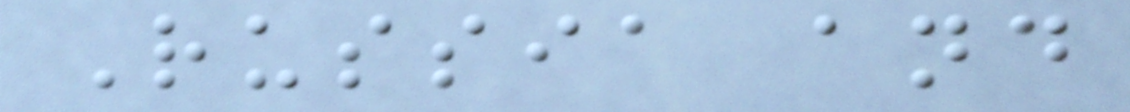Russia and
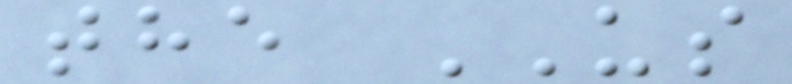the US
